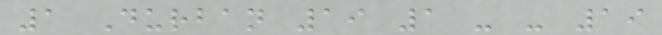1 Durban 19 1 - - 19
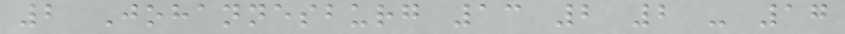2 Johannesburg 13 2 2 - 17
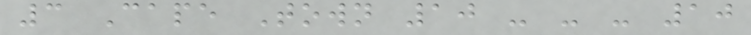3 Cape Town 10 - - - 10
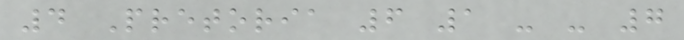4 Pretoria 6 1 - - 7
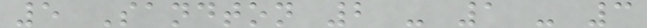5 Sandton 2 - 1 - 3
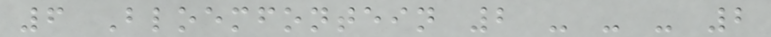6 Bloemfontein 2 - - - 2
